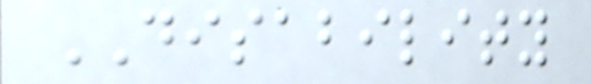DISABILITY
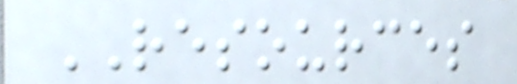RESOURCES
